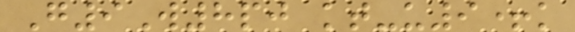G9W8pj kt-u9+k
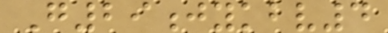G29jykbv4
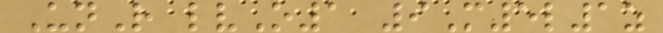UnR lvO1 9M5l1z
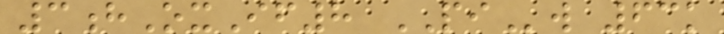3hOxIf8 PIw 63k
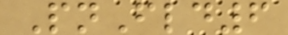PnFld6
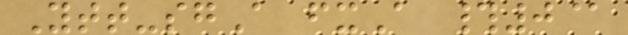Ytt-sgA fxA #0@
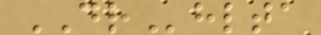DRhlta
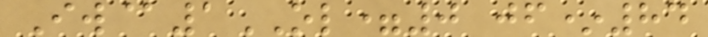Iw@1OL=0 jf*84
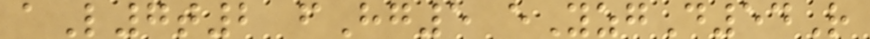aL7t2 fHg5 eYzgD54R
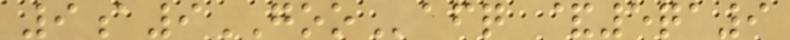9a9GOOafq &5qa9
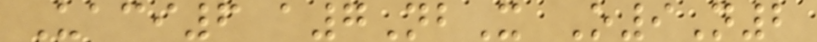Uaci6 a7NbX O9N2
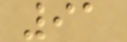91
